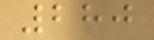280
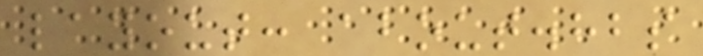layout: about.hbs
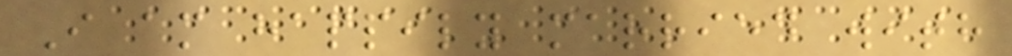I am happily married with
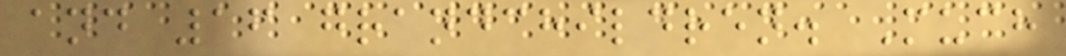and 16 grandchildren. Much
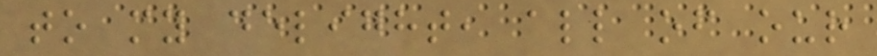to my delight, all of our
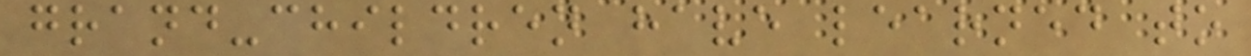grand-children have learned to
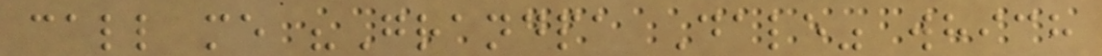call me "Grandpa Dale" which
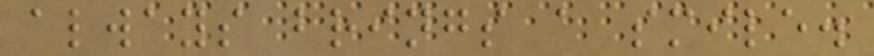always brings a smile.
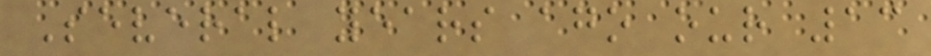Several years ago our 13
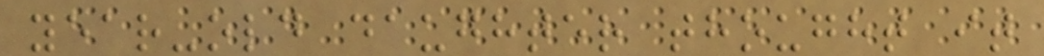year-old daughter thought it
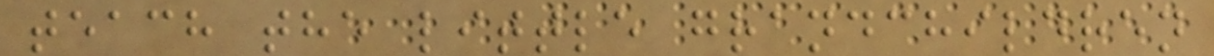teach the little grandchildren
